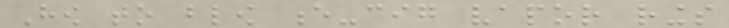How to blow e-cig vapor rings
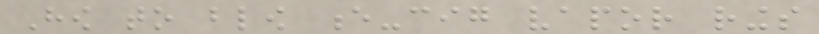How to blow e-cig vapor rings
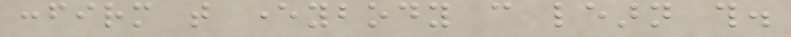confirm that everybody can learn this.
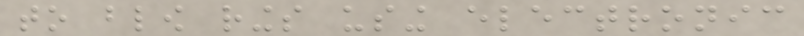to blow rings using electronic
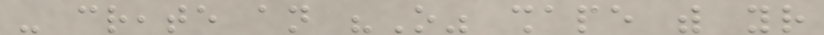- create an "O" shape with your
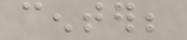center;
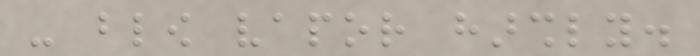- blow vapor harshly.
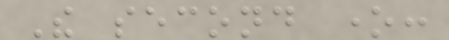The second one:
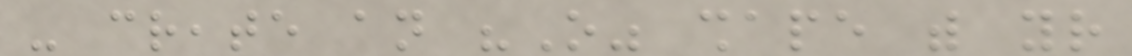- create an "O" shape with your
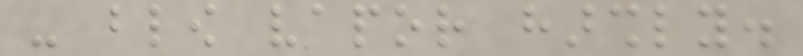- blow vapor harshly.
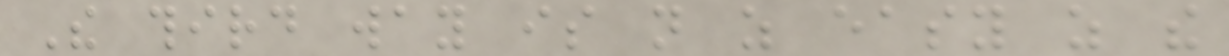The third way is not as easy as the
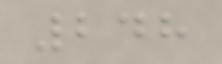248
